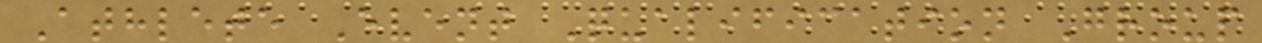Athlete Event Qualification Group
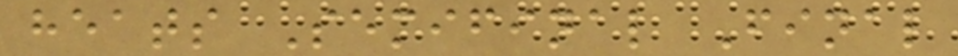heats Semifinal Final
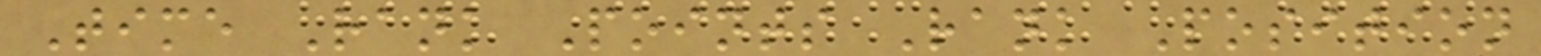Time Rank Points Rank Position
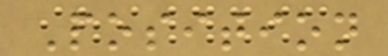Position
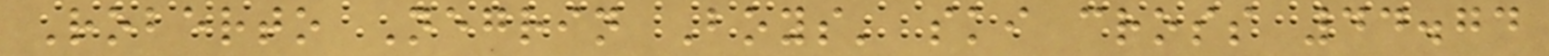Roberto Negrin Boys' ski cross 44.74
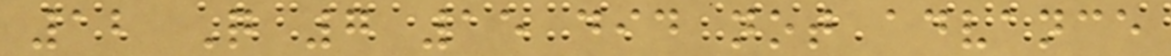12 Q 7 15 did not advance
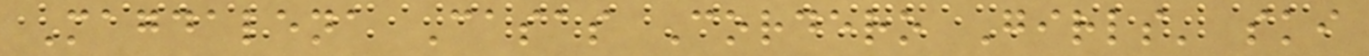Magdalena Casas Cordero Girls' ski
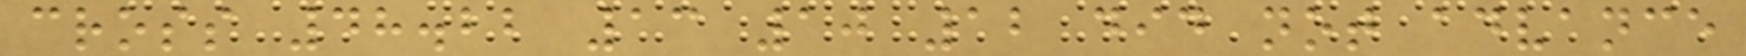cross 48.22 13 10 12 did not advance
